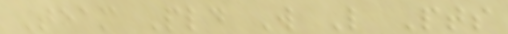Team Pld W L Pts
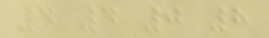4 4 0 8
